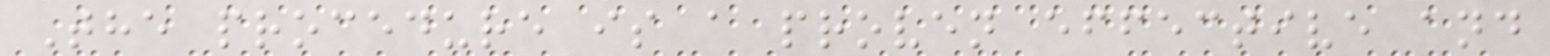The procedure is a proven effective and
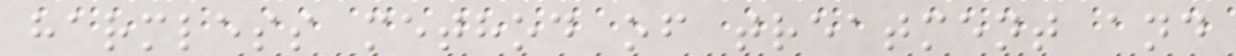harmless method of treatment and
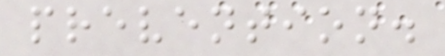prevention.
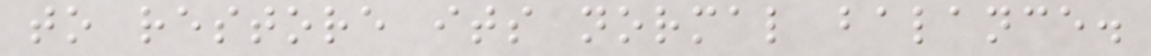to restore its normal balance.
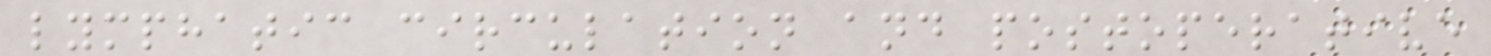lymphatic circulation and postoperative
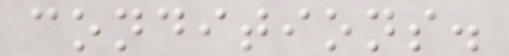conditions.
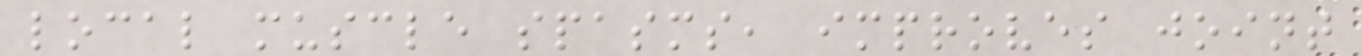local muscle spasms, improves joint
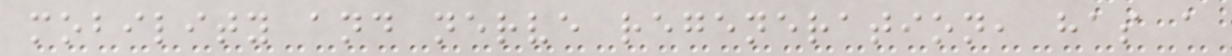mobility and nerve regeneration, has a
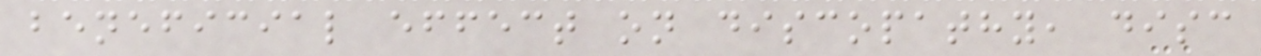beneficial effect on discopathy, disc
